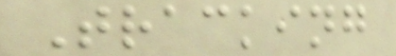Tracking
